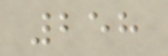258
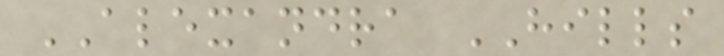ALEXANDRA HILLS
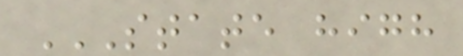STATE HIGH
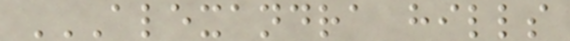ALEXANDRA HILLS
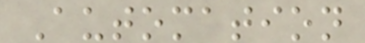Automation
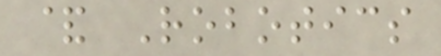& Robotics
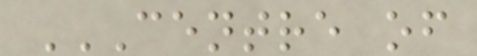CENTRE OF
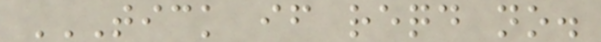TICK IF REQD NO.
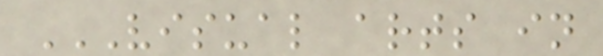VISUAL ARTS IN
